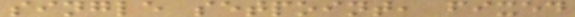single setpoint, fixed
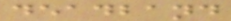deadband
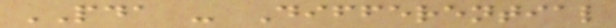PDA - Differential
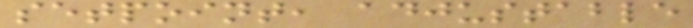setpoint, adjustable
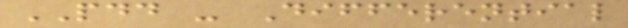PDD - Differential
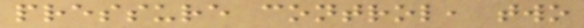pressure control, two
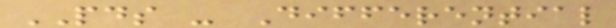PDS - Differential
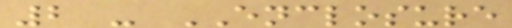2 - ENCLOSURE
